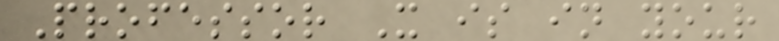Professor X is in your
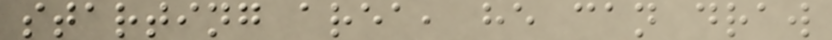starting area, he can draw
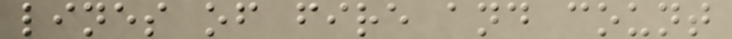lines of fire and count
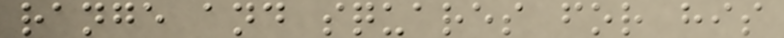range and squares for his
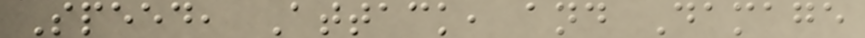Speed, Attack, and Damage
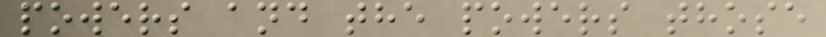powers and the powers those
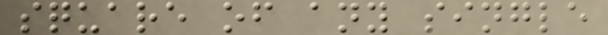square of any single
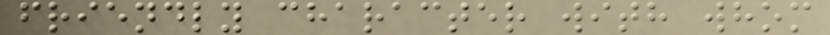friendly character with whom
